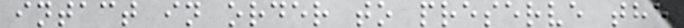intact in order to preserve the
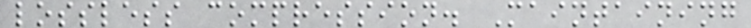lossless compression. Maintaining
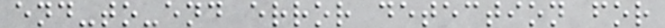end-to-end error detection for
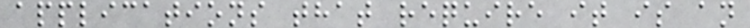applications that require it is an
